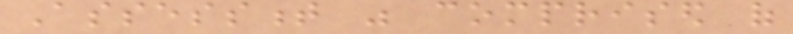Assessment was comprised of
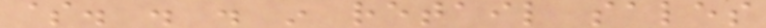$. . . in retail sales
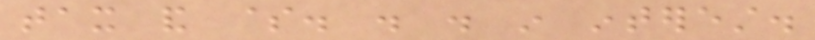tax and $. . . in interest.
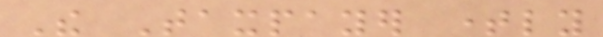The Taxpayer timely
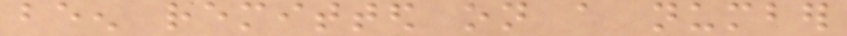been remitted on a number
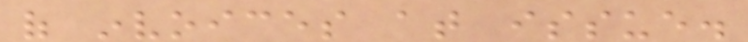of invoices at issue.
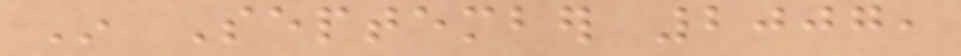In September 2007,
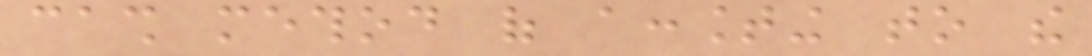cash method of accounting to the
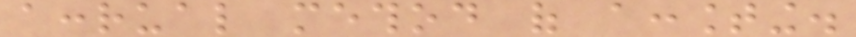accrual method of accounting.
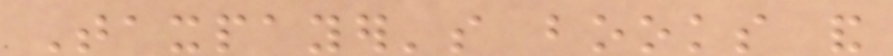Taxpayer's books and
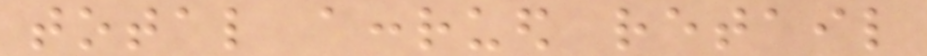total accrued retail
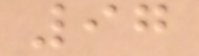97
